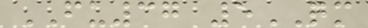FU37 5QM
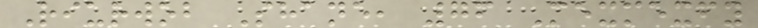Riurwob Shane, 76 Mexmexfy
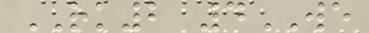RK2 4WE
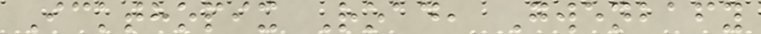Ickthopix Road, Gwenbafy
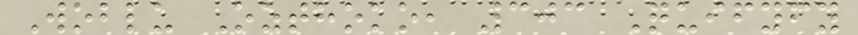Woblu Ozthoko, 303 Quifyfy
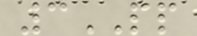3PP
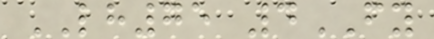LH75 4FY
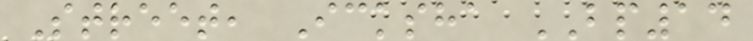Street, Icksha BP14
